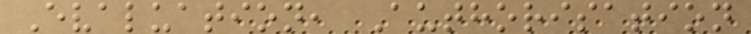Evaluation, Authorisation
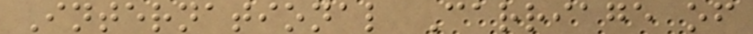International Carriage of
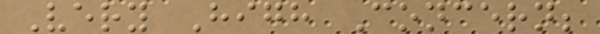Very High Concern;
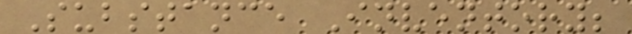Substance Inventory;
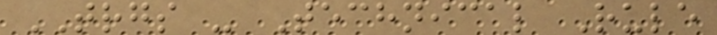TRGS - Technical Rule
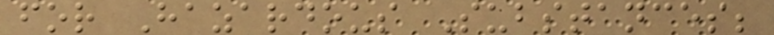for Hazardous Substances;
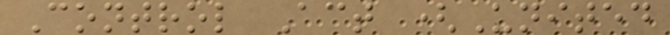Control Act (United
